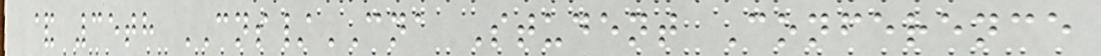& 35th CNS/CNA Student Conference
